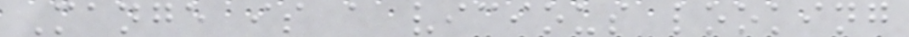Mange is a vicious looking
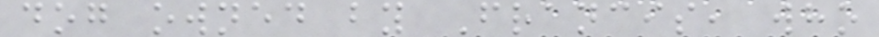dog owned by Francis, who
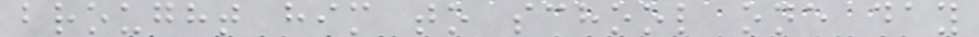brought him to school one day
